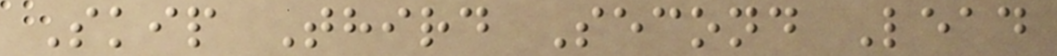Skip Third Second Lead
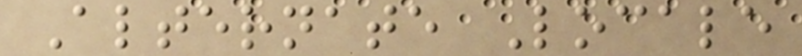Alternate Locale
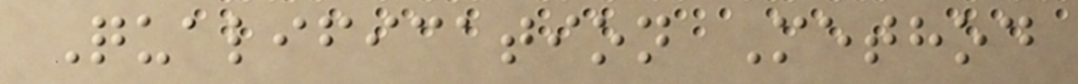Qualification Method
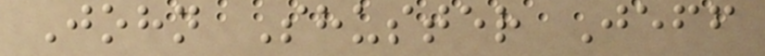John Shuster Jeff
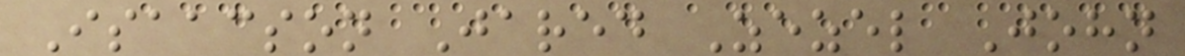Isaacson Jared Zezel John
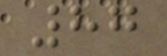87
